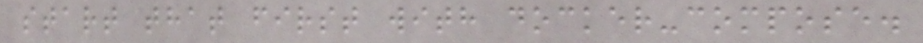start that first with docker-compose.
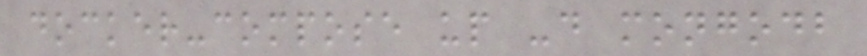docker-compose up -d mongodb
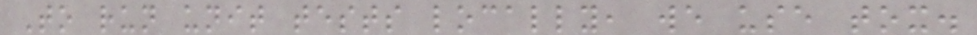To run unit tests locally, we use tox.
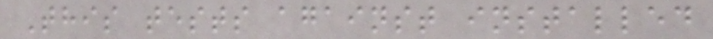This tests against installed
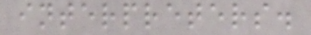interpreters.
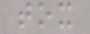tox
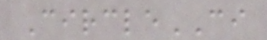CircleCI
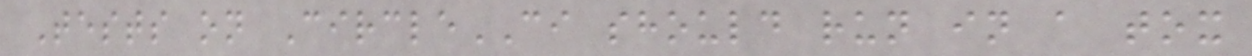Tests on CircleCI should run in a tox
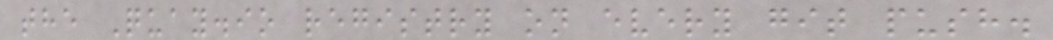the Quay.io registry on every git push.
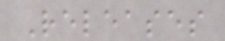Releases
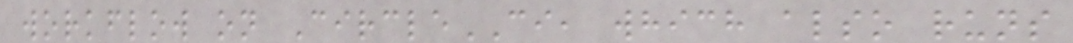workflow on CircleCI, which also runs
